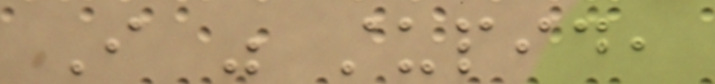I was stupid,
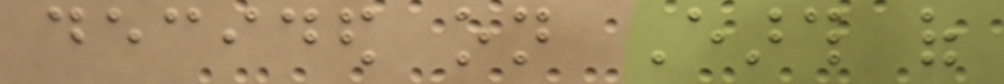decided on Earth of
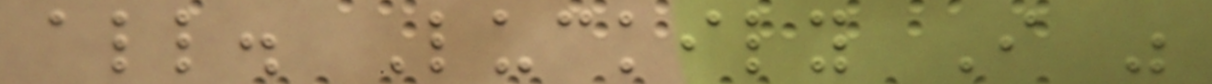all. Luckily I was
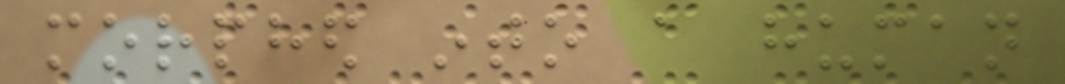morphed into a human
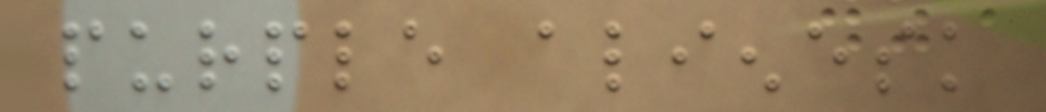purple alienesk
